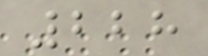228
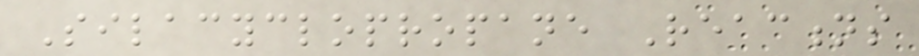Silacyclopropane Reactions
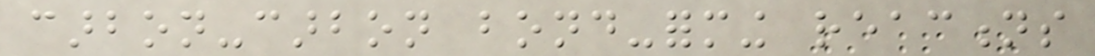carbon-carbon bond-forming reactions
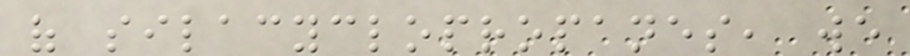of silacyclopropanes, we
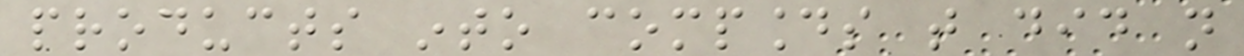products into compounds that did not
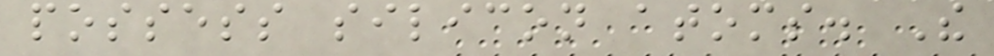possess silicon atoms. The
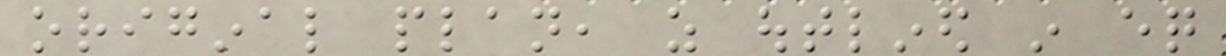original plan, as outlined in eq
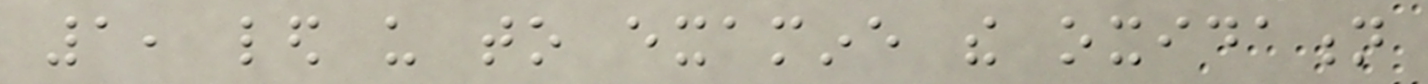1, led us to examine the oxidation
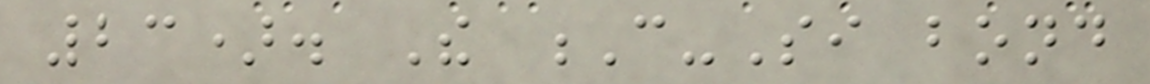23). The C-Si bond
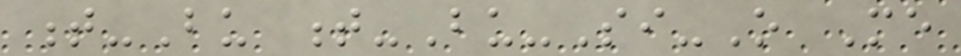t-Bu t-Bu-Si-O Me
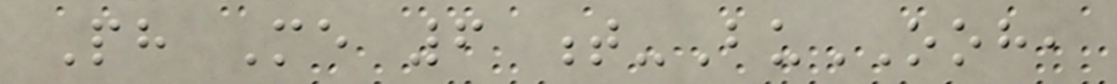Ph Me 6 t-BuOOH,
